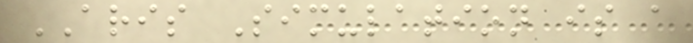ARIS Simulation is a
